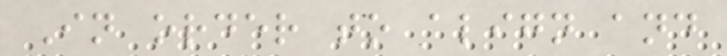In order to align and
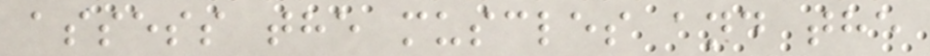assess the muscles and the
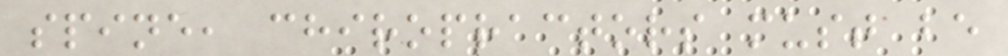spine, chiropractors must be
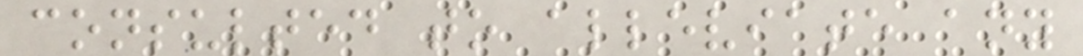consulted to alleviate any
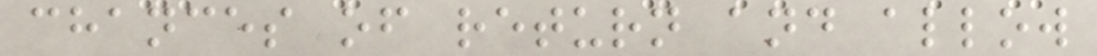chances of return and allow
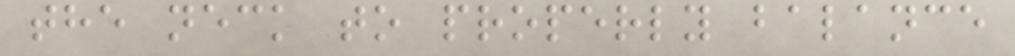the neck to properly balance
